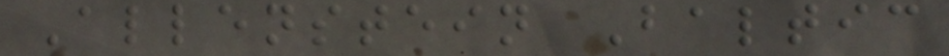Allenstein Baltic
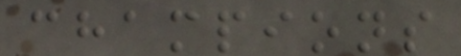champions
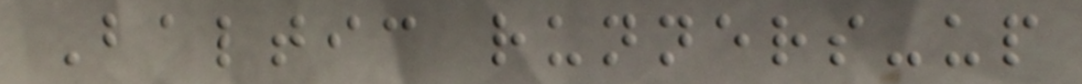Baltic runners-up
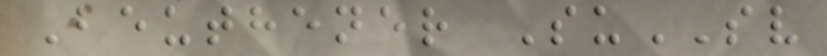Beuthener SuSV
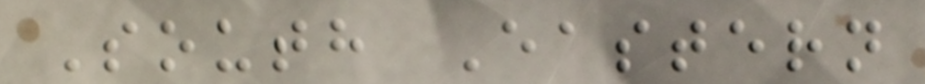South Eastern
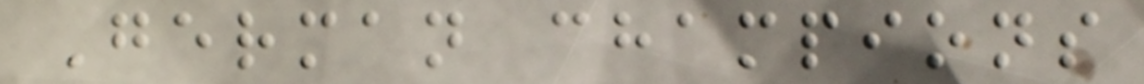German champions
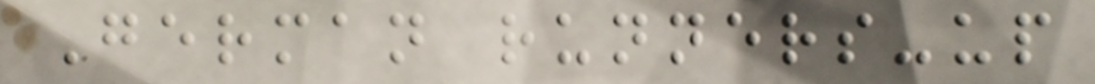German runners-up
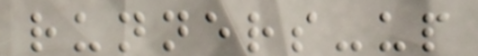runners-up
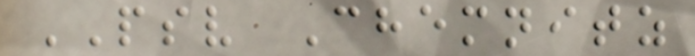PSV Chemnitz
